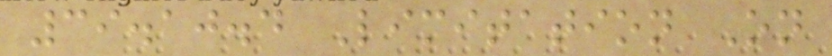39.10.4 Limitation On
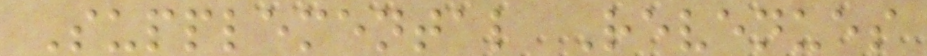Supplemental Revenues
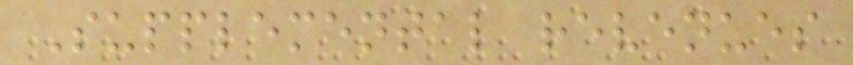Supplemental revenues
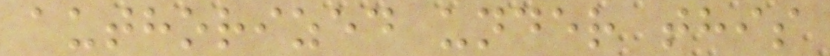authorized under this
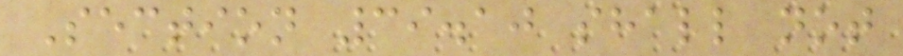Section 39.10 shall not
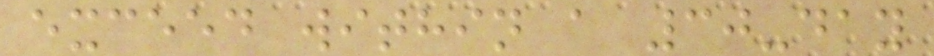exceed within a 30-day
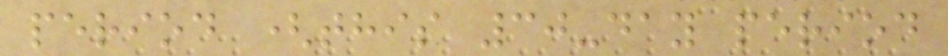period (this 30-day period
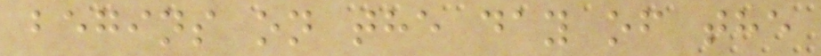begins on the day of the
